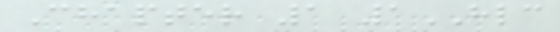Chapter 1 1HLC
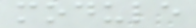module
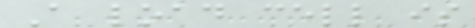A load cell is
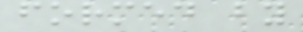formed by
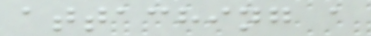attaching a
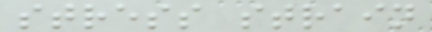stress strain
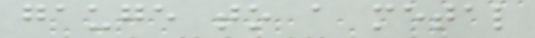gauge to a metal
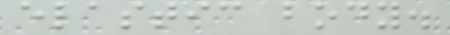elastic body.
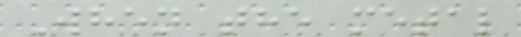When the metal
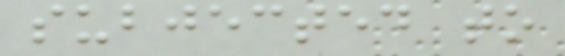subjected to
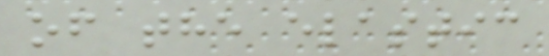of the elastic
